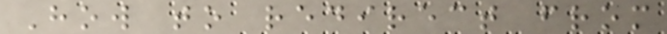How to redirect from
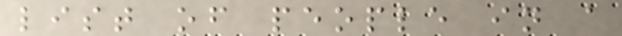list of people in a
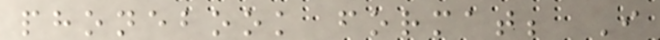phonebook format; I
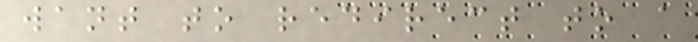want to redirect to a
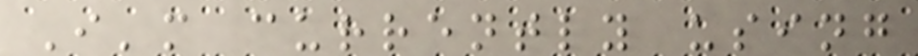I'm currently using
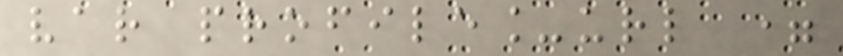var profile_url =
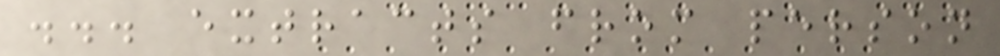... extracts from person
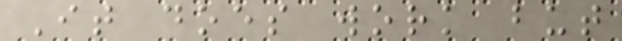It does work but
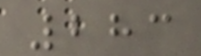283
